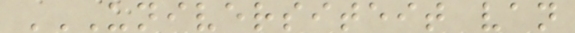UNIVERSITEIT VAN
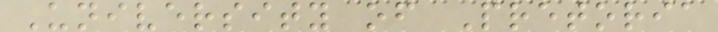University of Pretoria
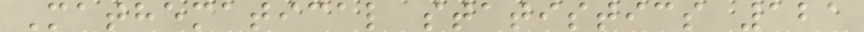Mathematical statistics 121
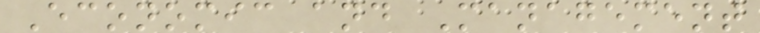Economic and Management
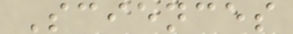Sciences
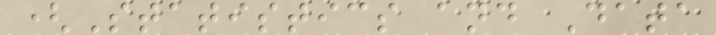(Statistics and Data
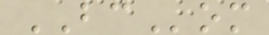BCom
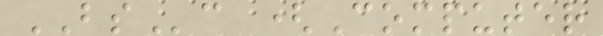BSc (Computer
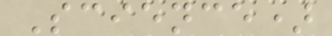Science)
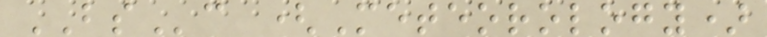BSc (Meteorology)
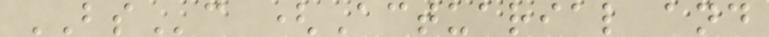BSc (Actuarial and
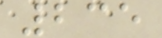235
